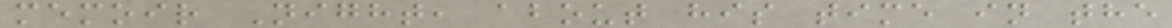memoir Night, about his time in the
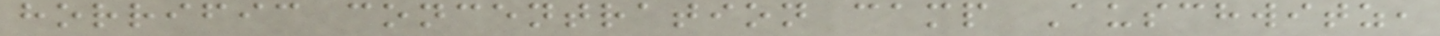horrific concentration camp Auschwitz,
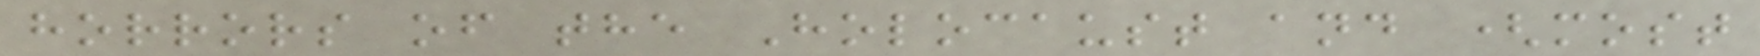horrors of the Holocaust and (most
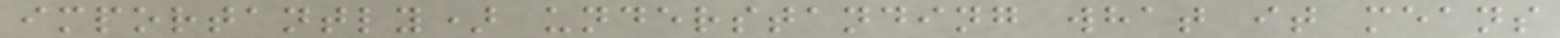importantly) understanding what it means
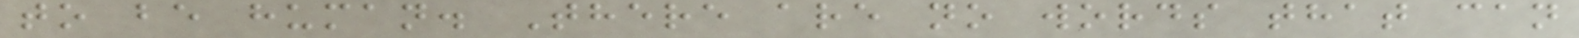to be human. There are no words that can
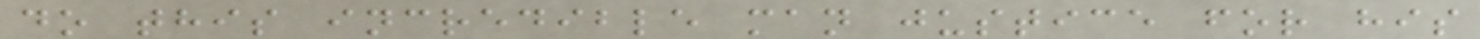do this incredible man justice for his
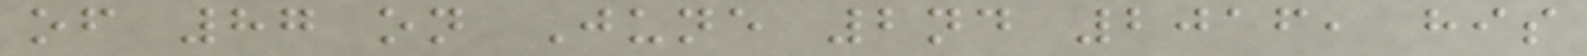of 87 on June 2nd 2016, his
